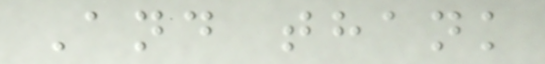And thank
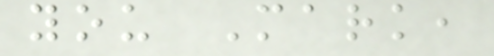you Mark,
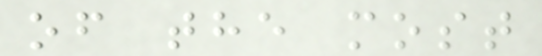of the most
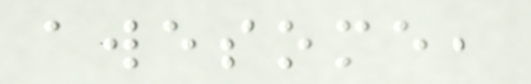awesome,
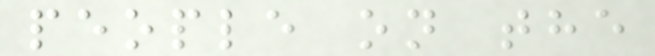people on the
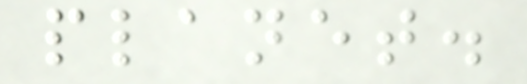planet.
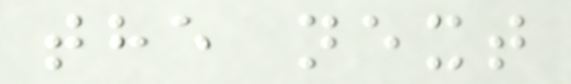the next
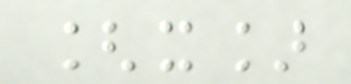[x]
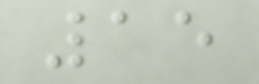15
